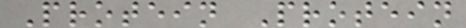Protein Protein
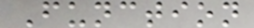Function
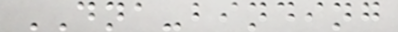DNA-binding
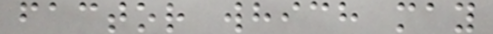factor which may
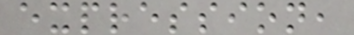expression,
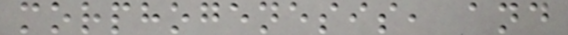morphogenesis, and
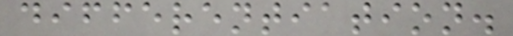differentiation.
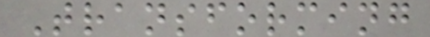Transforming
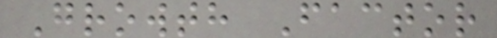Growth Factor
